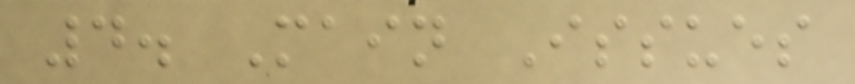4. Main Issues
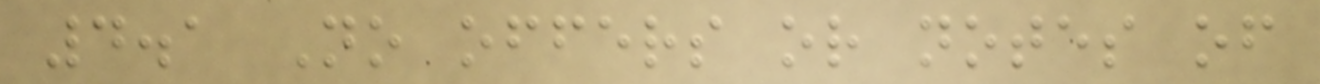4.1 No offers or notes of
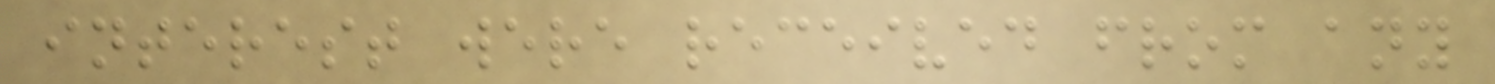interest were received from any
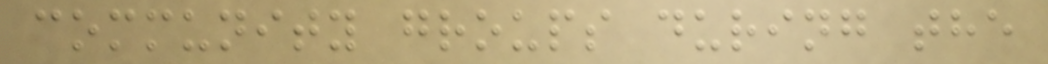community groups during the
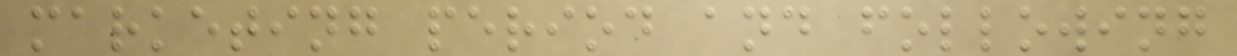marketing period and following
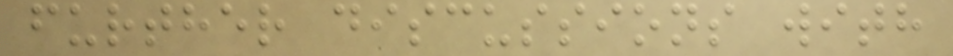further discussions with
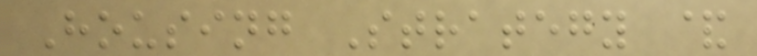Housing Strategy &
